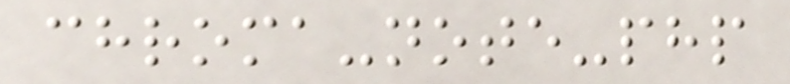chroma-note-php
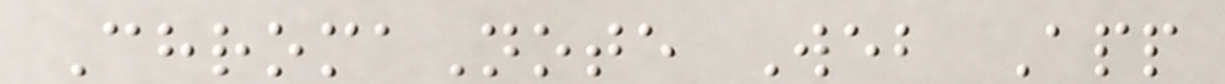ChromaNote Web App
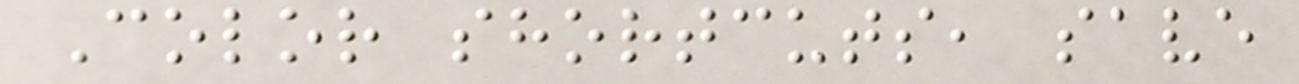Color shortcuts, save
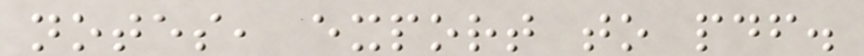notes, export to pdf.
